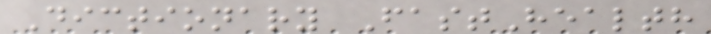Dictionary FastHealth
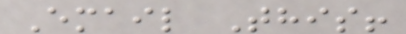Email This!
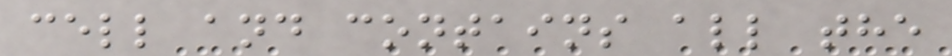cell and contains all the
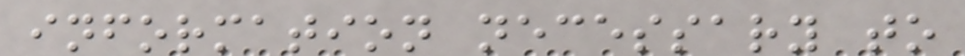information necessary to
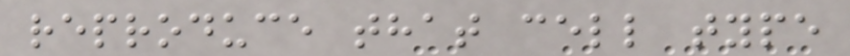reproduce that cell type
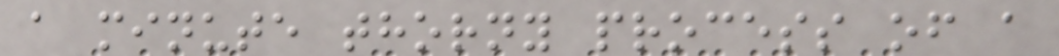a minute thorny process of a
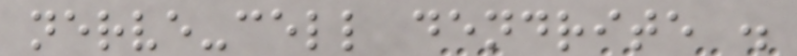nerve-cell dendrite .
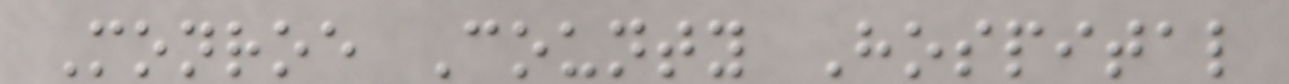Monroe County Hospital
